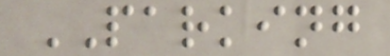PARKING
